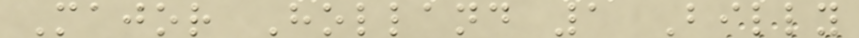Major Holland 1 Billy
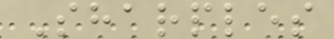Sharples
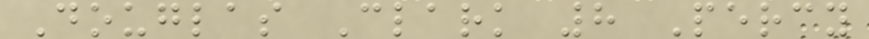Douglas Clark 8 Percy
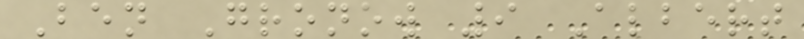Ben Gronow 9 Albert
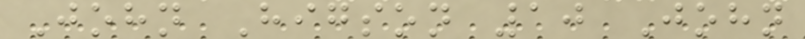John Higson 10 John
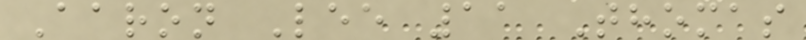Aaron Lee 11 Thomas
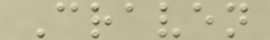Craven
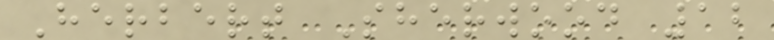Herbert Sherwood 12
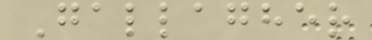Gallagher
